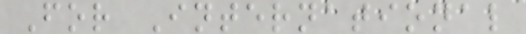For International
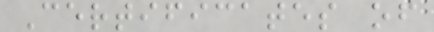Certificates of
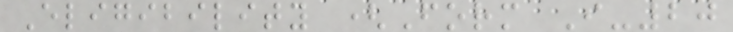Eligibility (Form I-20
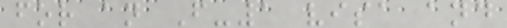for an F-1 visa and
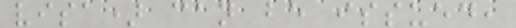visa) can be issued,
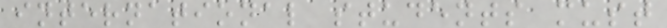international students must
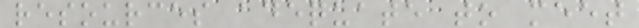resources adequate to meet
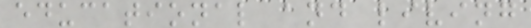educational and living
